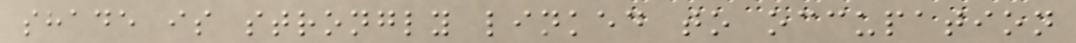shade is strongly linked to occupation
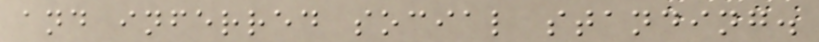and inferred social standing.
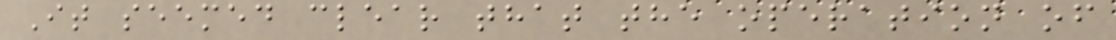It seemed clear that the operation of
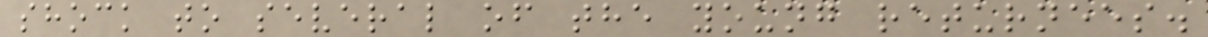shock to several of the young returnees.
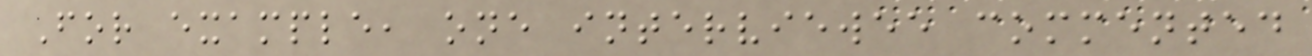For example, one interviewee commented
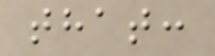that:
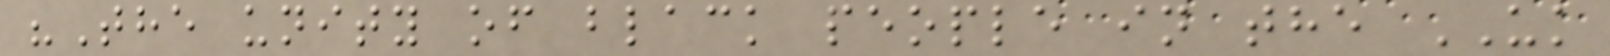"The unity of black people in the UK
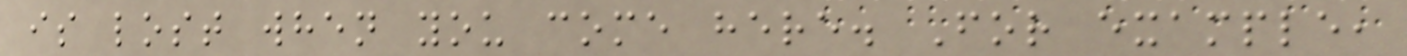is lost when you come here. For example,
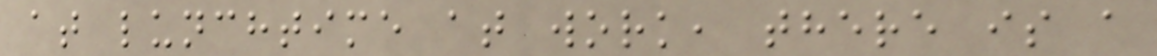at lunchtime at work, there is a
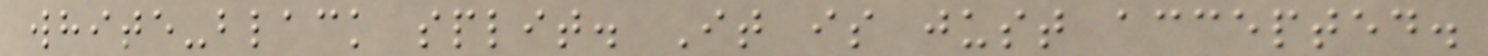white-black split. It is just accepted.
